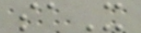saX
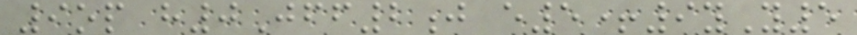9op h0Jff2j e5+9yY5
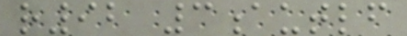r92 3autlf
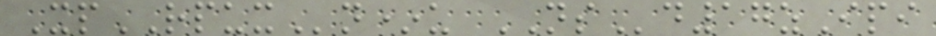XpRPUXn*u NSd17zIpi
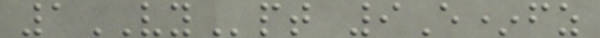1VYpt 9E*fz
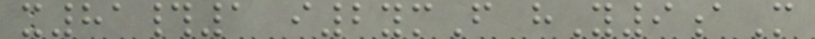x81#1 i2ymF hY9aM
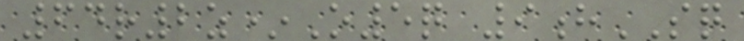64r2z*O5q 9hSQ
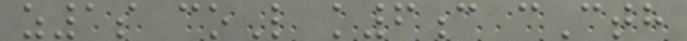z1s coL k6c cCth
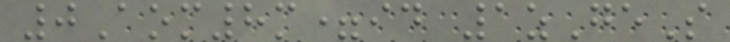0Aom8m=id 1zGeS
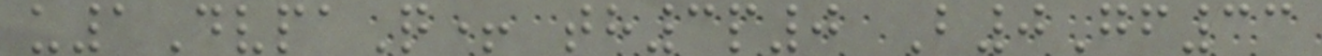u1DvpaQ+ th3p0 B0Gf33
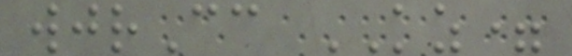wjrCc KZ=
